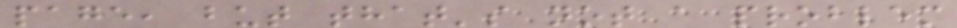page, but that's not a problem
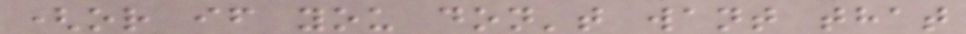(or if you don't want that
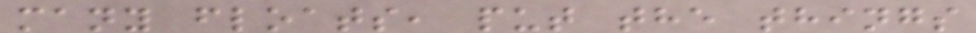many floats, put the things
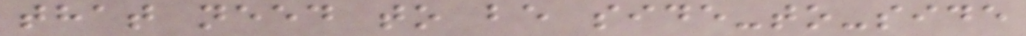that need to be side-to-side
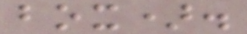box).
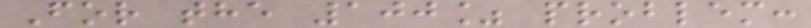For the 100% problem:
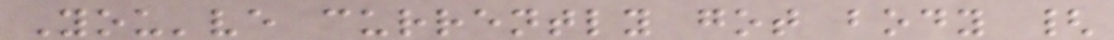You've currently got body {
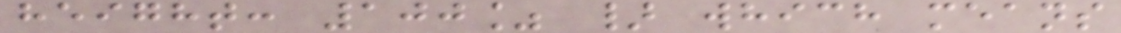height: 100% } which means
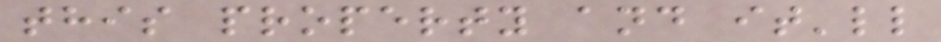this property and it'll
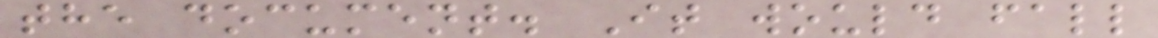the document. It would fall
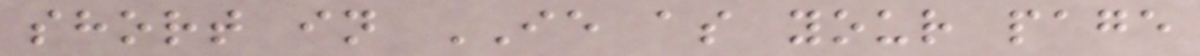short in IE as your page
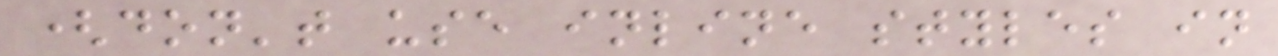(don't use inline styles in
